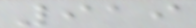919
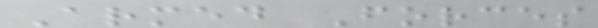Armed Forces
